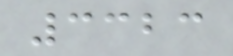3323
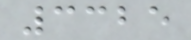3325
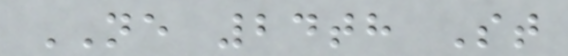NE 24th St
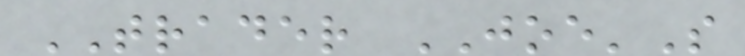TRADER JOE'S
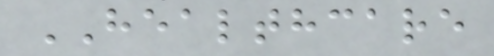HEALTHCARE
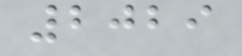2029
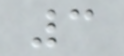3
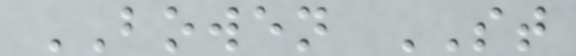BOWEN ST
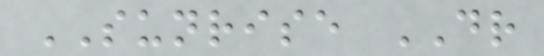SUNRISE DR
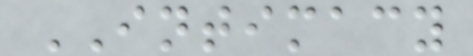INTIMACY
